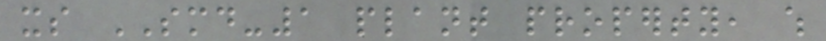its SMD-1 plant property, which
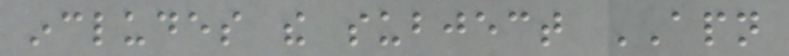includes the subject APN
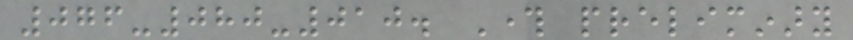076-080-010. Through preliminary
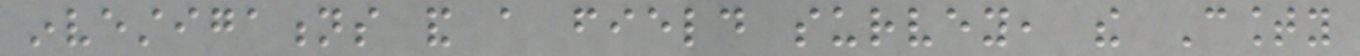investigations and a field survey, the County
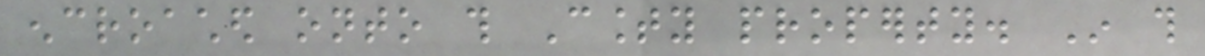encroached onto this County property. In this
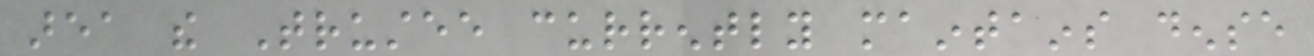area the Trustee currently maintains dense
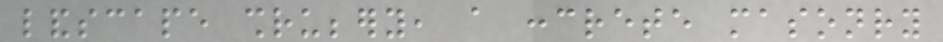landscape shrubbery, a concrete masonry
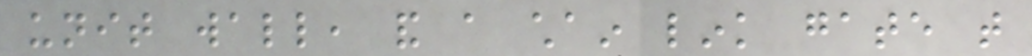unit wall, and a chain link gate that
